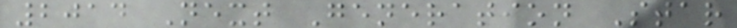2014 Next Generation Star
